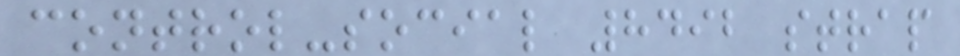control-social 8492 strap
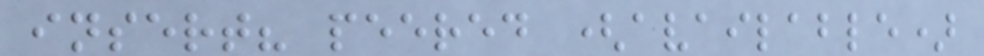insert? peered (available)
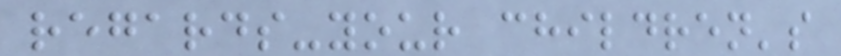regards-your children's
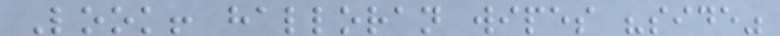Look! halloran wipes "side"
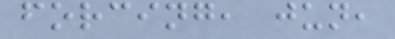forcing, jun,
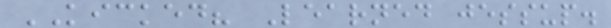KICKED? Learned jessup.
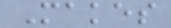Makes
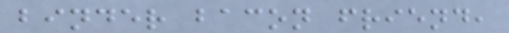binder bacon friend,
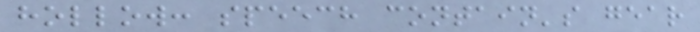hollow: speech contain's gear
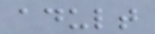adult
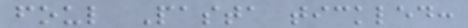foul Pasta tickled:
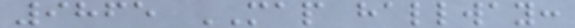9865 MAP hallway:
